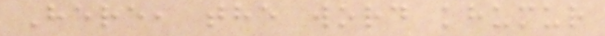Here, the word khumur
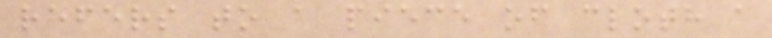refers to a piece of cloth a
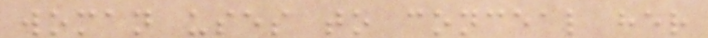woman uses to conceal her
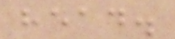head.
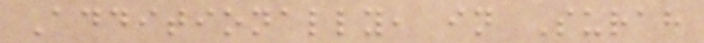Additionally, in Surah
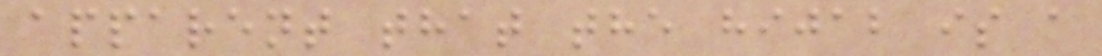apparent that the hijab is a
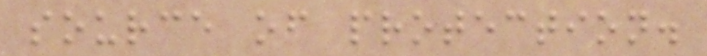source of protection.
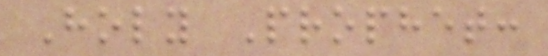Holy Prophet:
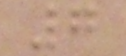7
